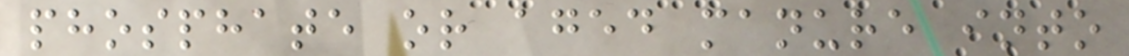phosphate or aged manure into
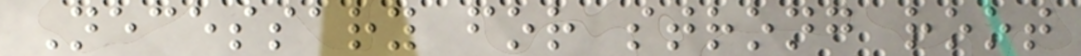Necessary for strong root
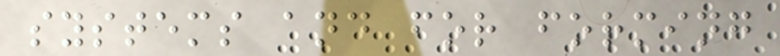systems and for forming
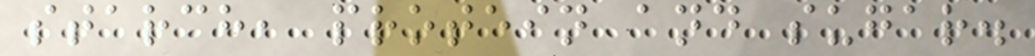starch, protein and sugar.
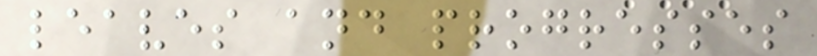leaves and progresses
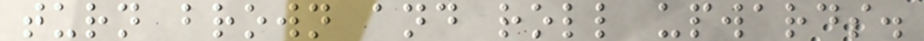turn brown and roll upwards.
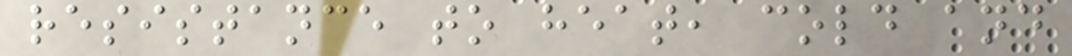resistance to heat, cold and
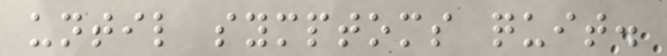until symptoms quit.
